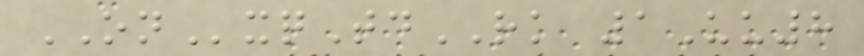ONxqTdRK 1Uu8
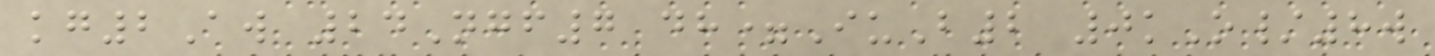kg2Aw 24Ngf7 dh=IuB2 0kO/8w
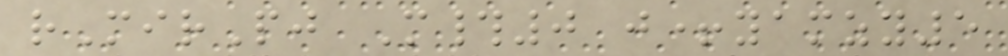rMirPj M#0 j+yamzy5
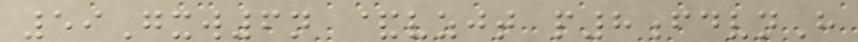59Gxw6n &vzjt p8fdvnH
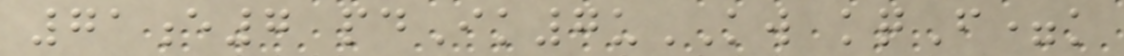71e7 pdIk7uKW kqF=k
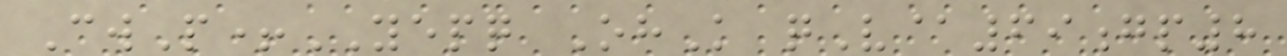CwP+YEPQ OhK qV@69gp8
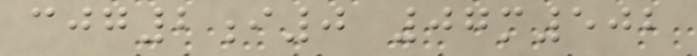cjg2i0 07m502
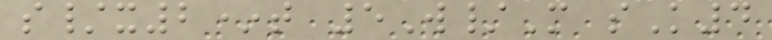s/x2*t 5W/M sK4
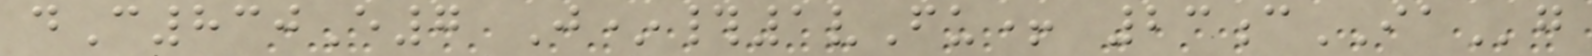dC830E7 J*#1vFu+ 23cIAg
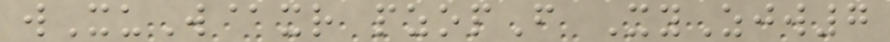wXuW@xr pzopF XyZjw7
